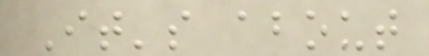It's about
